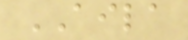AILA
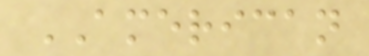AMERICAN
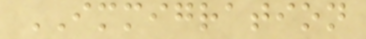IMMIGRATION
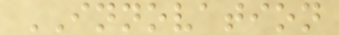INNOVATION
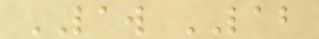LAW LAB
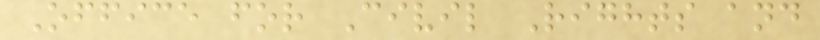Office for Civil Rights and
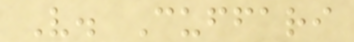V. Cuffari
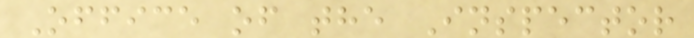Office of the Inspector
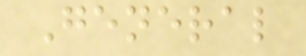General
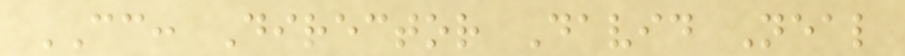CC: Director David Neal
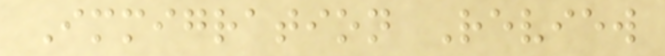Immigration Review
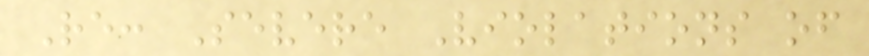Re: Severe Violations of
